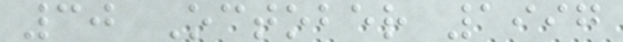30 October 1997
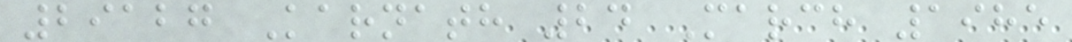29127 Karnath 24 March 1985
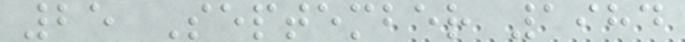25 September 1984
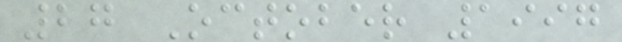27 October 1997
